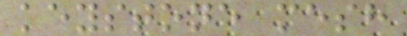keystone mesh
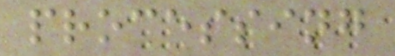processing
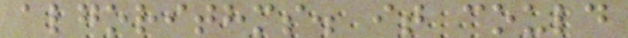algorithms. it could
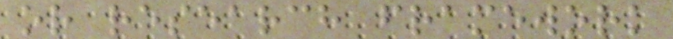or research framework
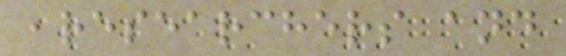,researchers and
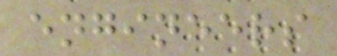engineers
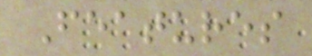Features
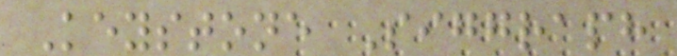Keystone Siggraph
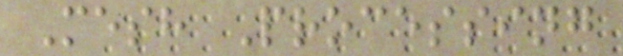Mesh Processing
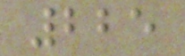225
